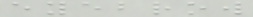eyebrow
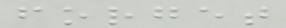forget
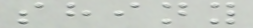shiny
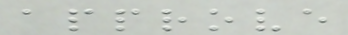approve
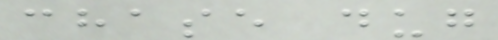chase dug
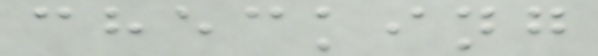checking
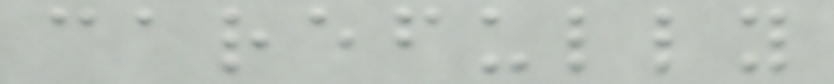carefully
